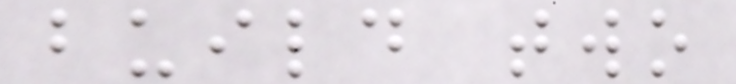build two
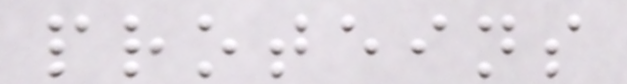proteins
